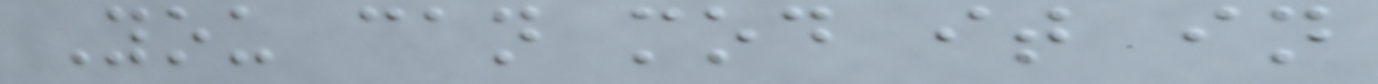You can mod it in
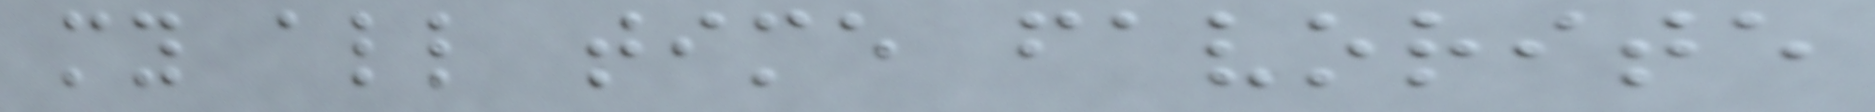my all time favorite
